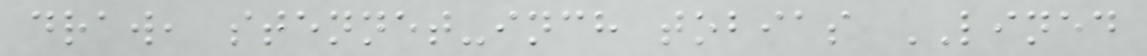draw, stennet-inch tobias LINED
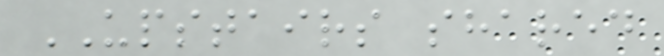UPSTAIRS shared
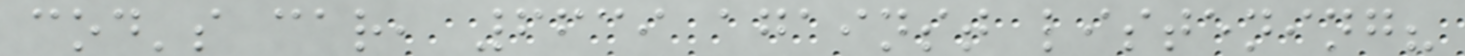cod's car, 6639 against listening?
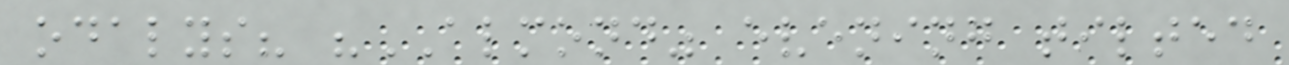odalys? "ALMOND" evening tilted
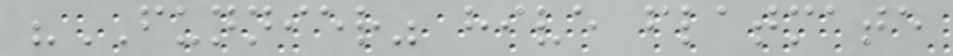"FUNNIER" hive flatmate
